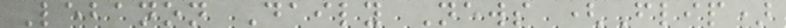Lebanon Daily News (Flip)
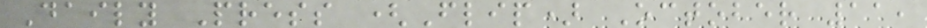Daily Press (Flip) October 11,
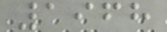1968
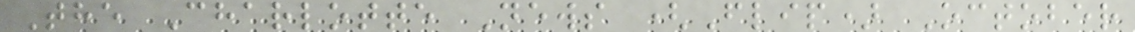The Charlotte News (Flip) October
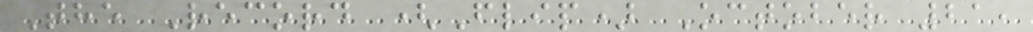The Record (Flip) October 21,
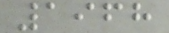1968
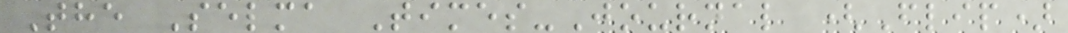The Selma Times-Journal (Flip)
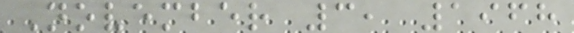November 3, 1968
